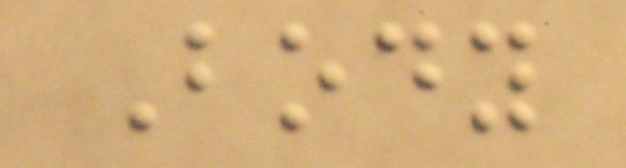Body
